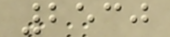2530
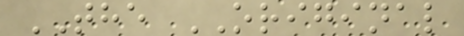THE ORIGINAL
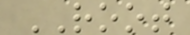ROOT
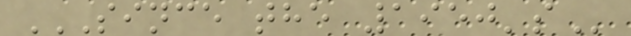SINCE THE 1950'S
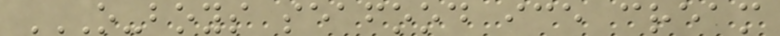O-BOYS SEAFOOD ICE CREAM
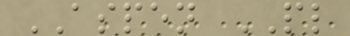ASPEN PL
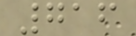716
